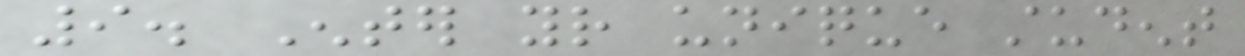9. Enter your unique student
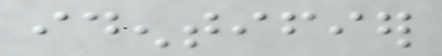identifier
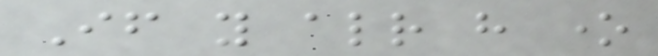If you already have one
